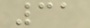31
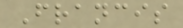Francis
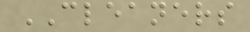CLEANERS
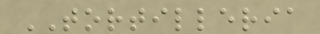TORTILLERIA
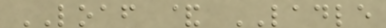LOAF & LADLE
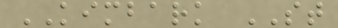KIMBARK ST
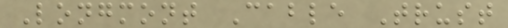Longmont Cable Trust
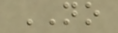NO
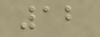12
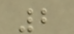2
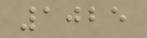1025
